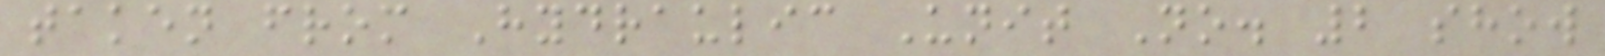taken from Hydraulic Unit No. 2 show
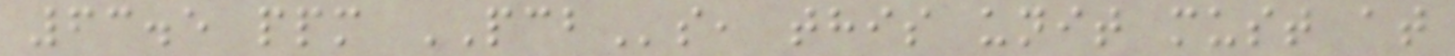63.5 ppm PCBs, this unit must at
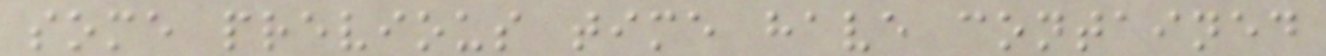some previous time have contained
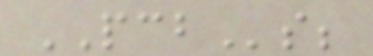PCBs;
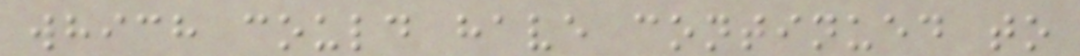which could have continued to
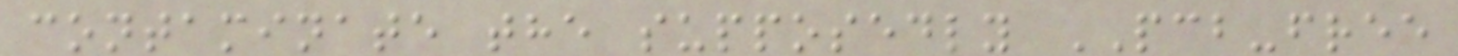contaminate the supposedly PCB-free
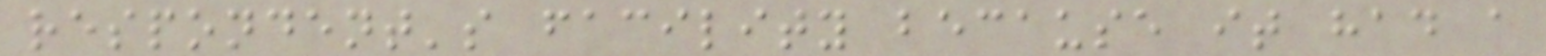respondent's facility because it had a
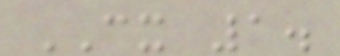CX 1.
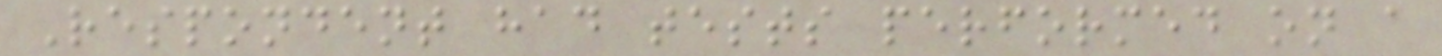Respondent had tests performed on a
